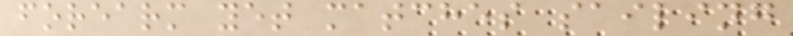forearm yet matches sailing
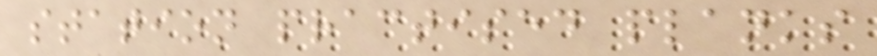station practised planks
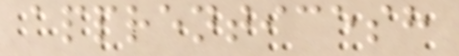apprenticesh
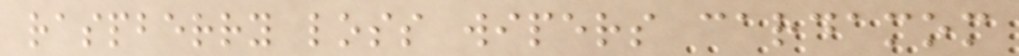raspberry loss wipers cardamom
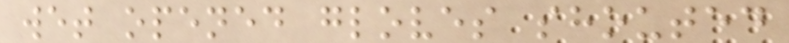wet opened gloves shouted
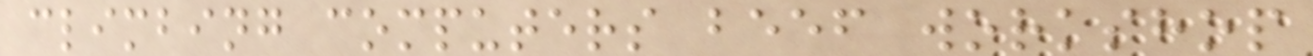climbing computers beef workshop
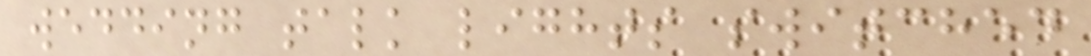wedding talk lights switched
